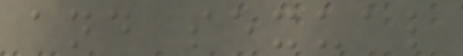and sexual
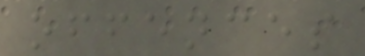offences
